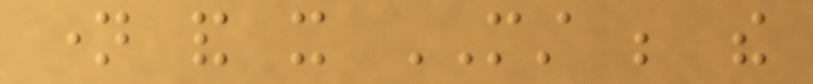name and it MUST be the
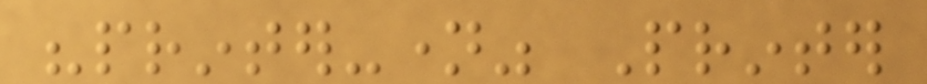"printer-name" Printer
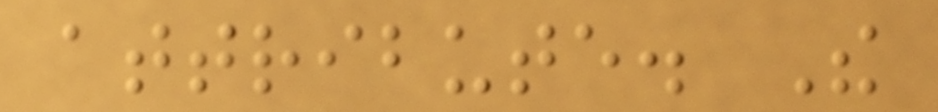attribute. The
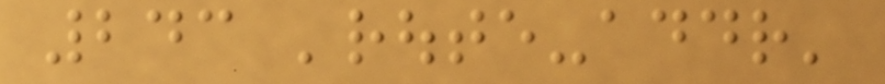243 'route-addr'
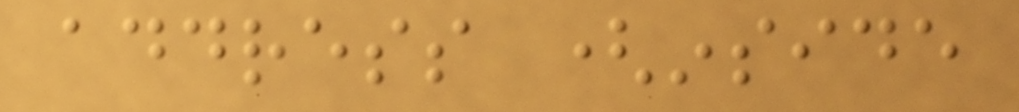address (inside
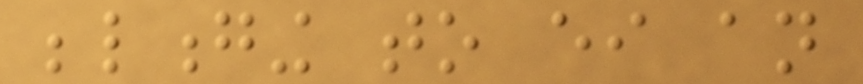belonging to either an
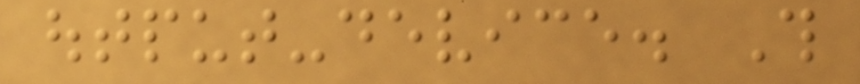output-device. This
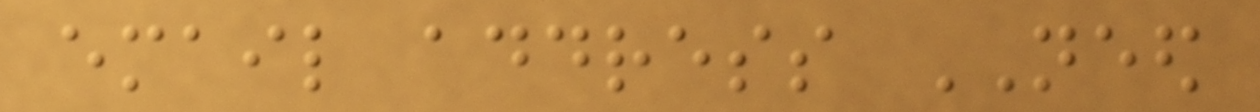email address NEED
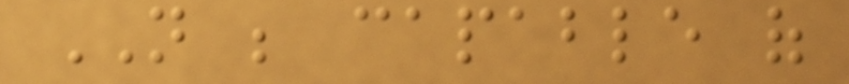NOT be capable of
